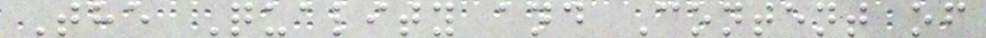The Quality and Content of
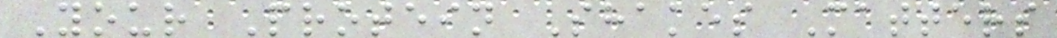Your Protein Shakes Matters
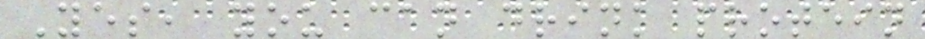Yes, you can drink protein
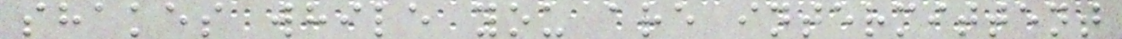shakes while you are intermittent
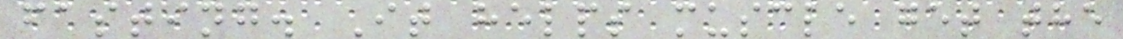fasting. It helps muscle get the
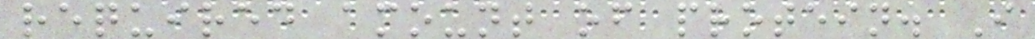required amount of protein. I
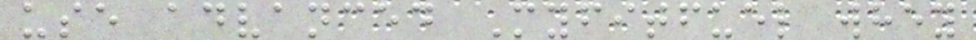use advanced Myfitfuel whey
